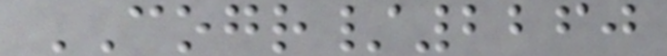COGR/2260
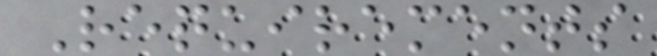Requirements
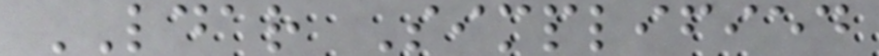LDAR Simplified
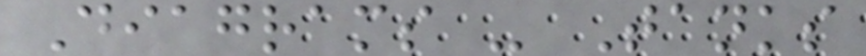Diagrams - Tanks
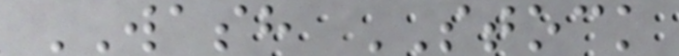WASH STOCK
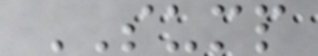SUMP
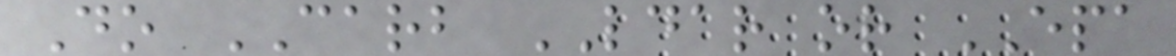Do CARB LDAR or EPA
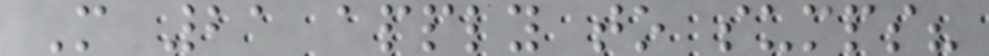M 21 apply to sumps?
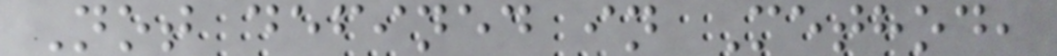Not defined in Method,
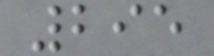295
